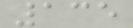135
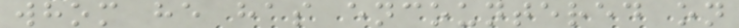whom he has encountered on
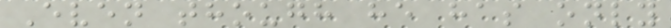Even though he has only
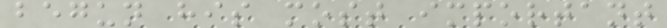begun his most important
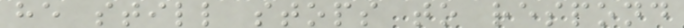he still stops to respond
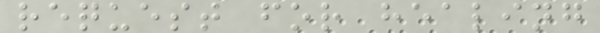request for healing
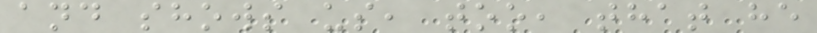and shows us, too, that he
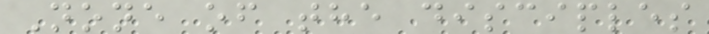None of the disciples
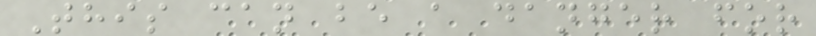This can be a danger for
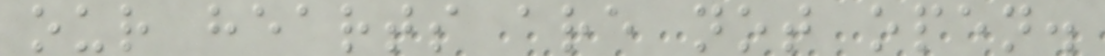our hearts are not open.
